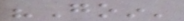"Goin'
